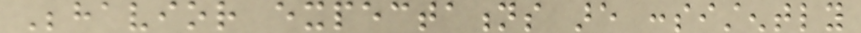Behavior expectations are consistently
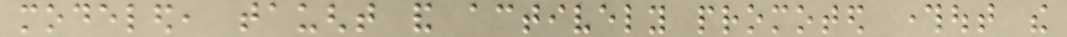modeled, taught and actively promoted throughout the
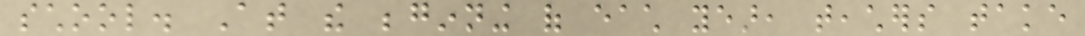school. At the beginning of each year, teachers take
